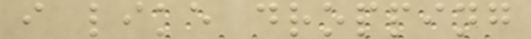i like dropping
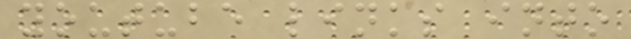youtube links into
